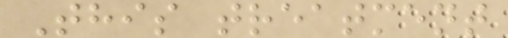This treatment
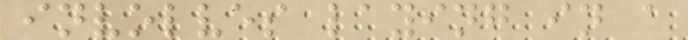involves laying in a
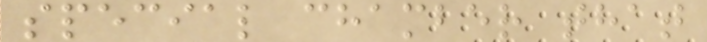special chamber that
